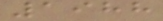1988
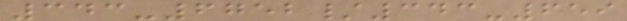343-6752/343-659
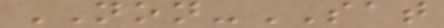NON-SAT
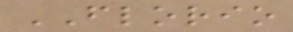FLORIO
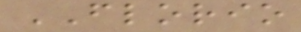FLORIO
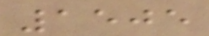1505
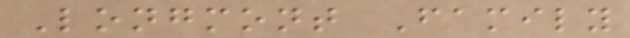Longmont Family
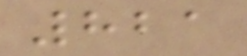821
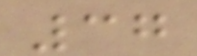37
